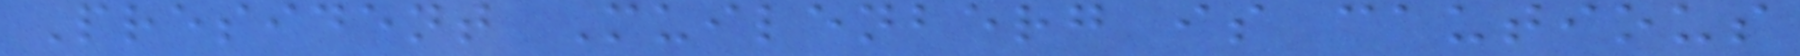President Muilenberg is cautious
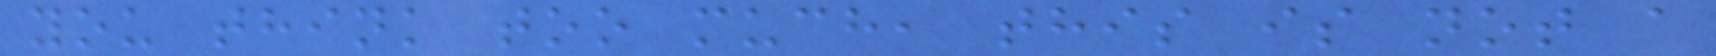you think too much, this is not a
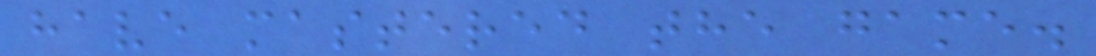have mastered the game.
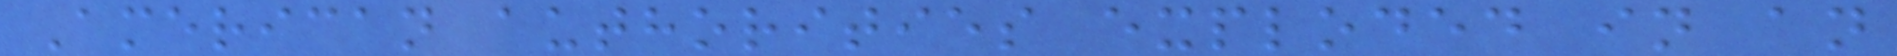American authorities exploded in an
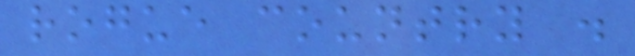rogue country .
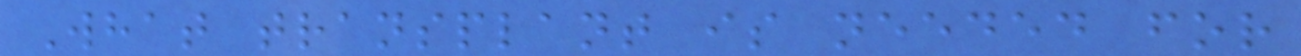What transplant is needed for
